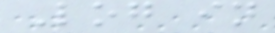Log in
